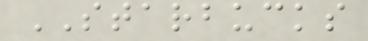STARBUCKS
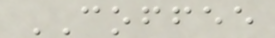COFFEE
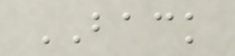BACK
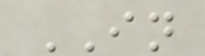IN
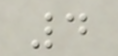4
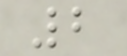2
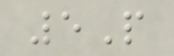5P
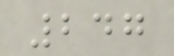247
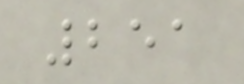251
